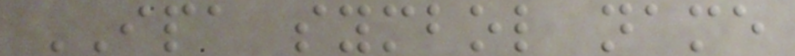IPA symbol name
